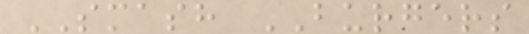SMASH BURGERS
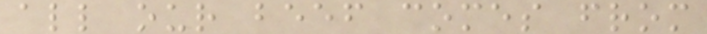all our beef comes from
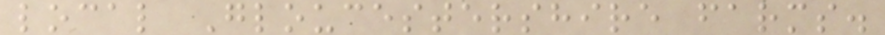local Gloucestershire farms.
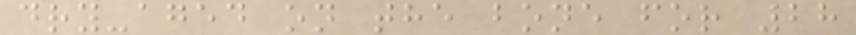dry-aged on the bone for 28
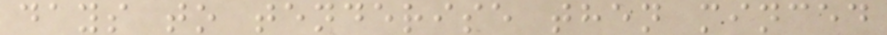days to tenderise then minced
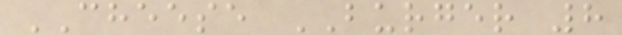CHEESE BURGER 8
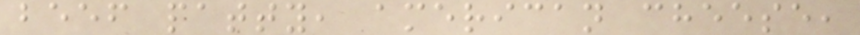beef patty, american cheese,
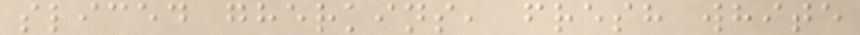sliced gherkins, fresh white
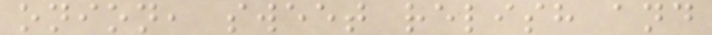onion, sweet relish and
